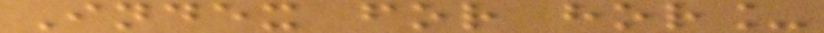Index for hor_
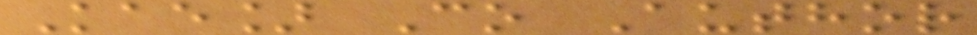Kae] Co Author
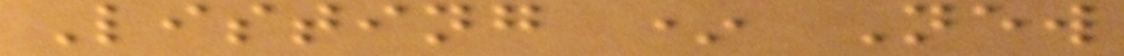Listing * New
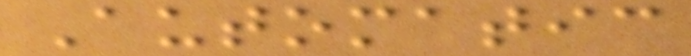Automatic
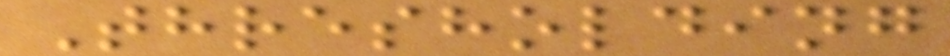Thresholding
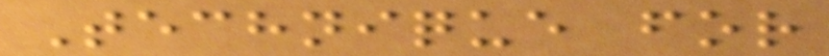Technique for
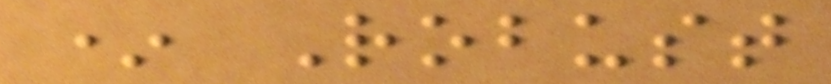* Robust
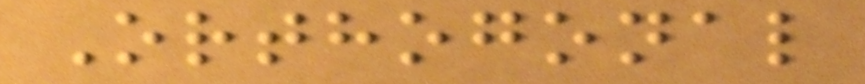Orthogonal
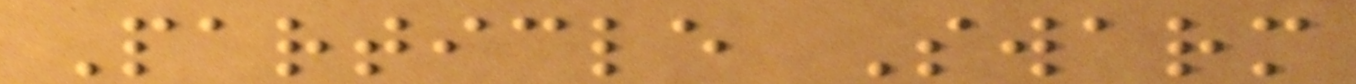Particle Swarm
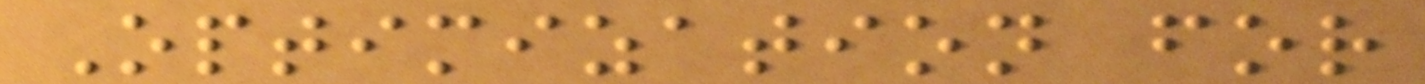Optimization for
